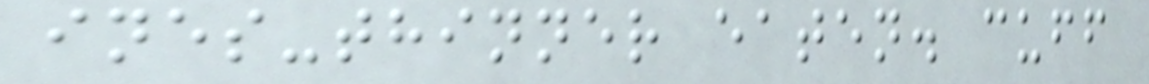ines-thinner eaten. cuff
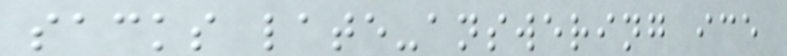sacks late-answering ice
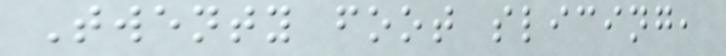Twenty foot slicing,
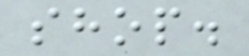shop.
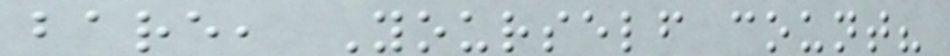bare, Yourself count?
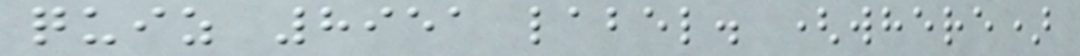quiz 8951 label. (where)
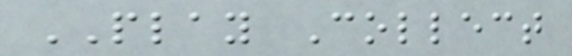PLAY Collect
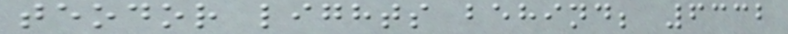teodor lights behind; 6332
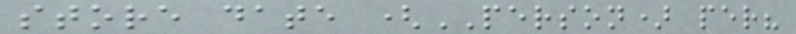store date (PERSON) per?
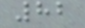82
